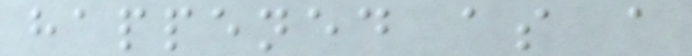happened as a
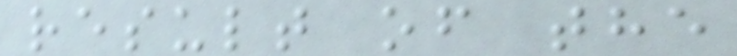result of the
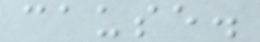cause.
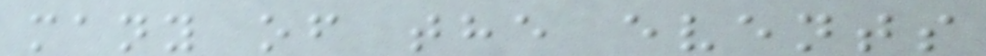many of the events
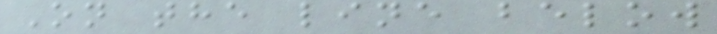On the line below
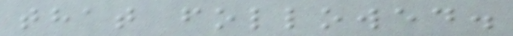that followed.
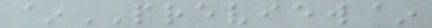~PREVIEW~
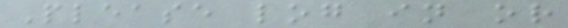Please log in or
